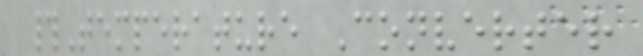#Temperature Converter
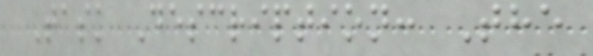Task Description: The
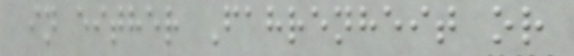in either Fahrenheit or
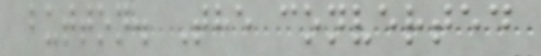button. The converted
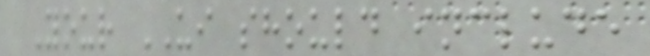Your UI should include
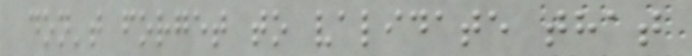don't forget to validate that
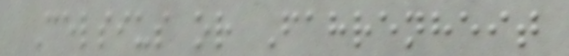Celsius or Fahrenheit
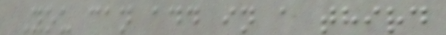You can add in a third
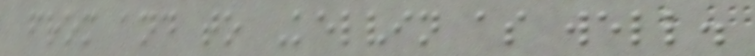from and to Kelvin as well.
